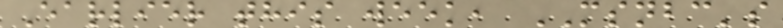Earlier this week, MSNBC's
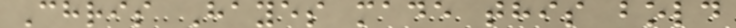Chris Hayes made this bold
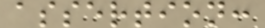assertion:
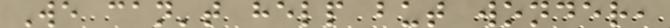We can't help but wonder,
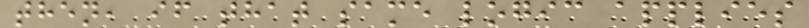then, if that same logic applies
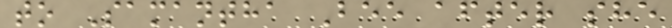to Samantha Bee after she
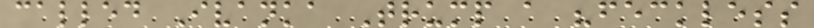called Ivanka Trump a "feckless
